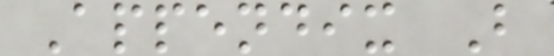Appendix B
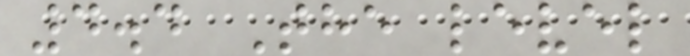4.4 The level
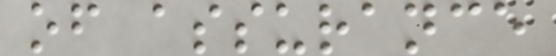of assurance
